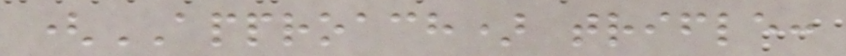(APPROACH) trifle:
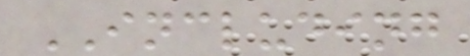INCLUDING
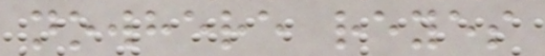nowhere reyes
